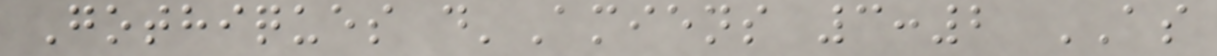Gothiques d'Amiens 3:2 AS
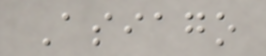Asiago
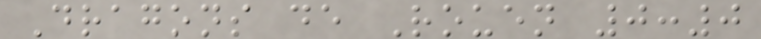Dragons de Rouen 0:0
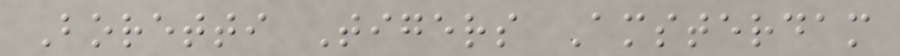Boretti Tigers Amsterdam
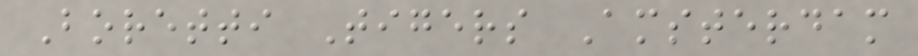Boretti Tigers Amsterdam
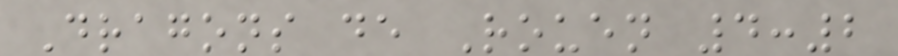Dragons de Rouen 4:2
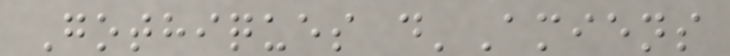Gothiques d'Amiens
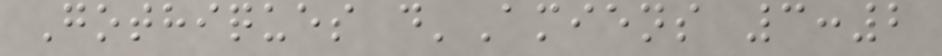Gothiques d'Amiens 3:2
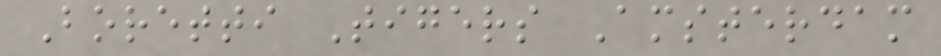Boretti Tigers Amsterdam
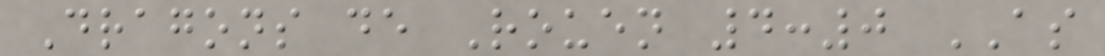Dragons de Rouen 4:0 AS
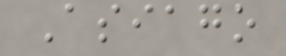Asiago
